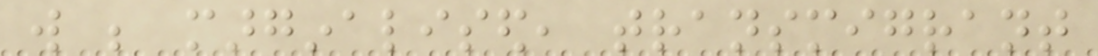will be marginalised, transmigrant
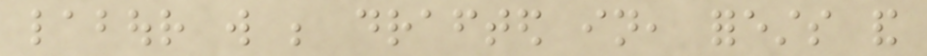labour will be drafted in, forests and
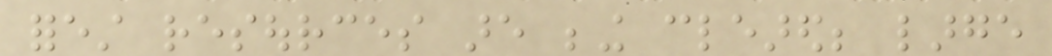forest resources are being cleared; large
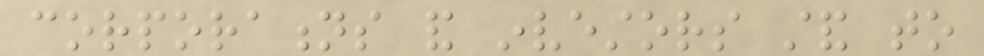corporations and investors stand to
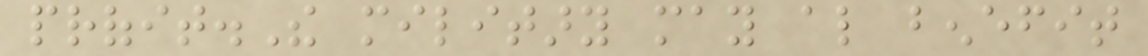profit.The military may also benefit
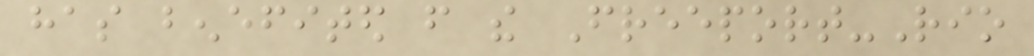has benefited from the Freeport-Rio
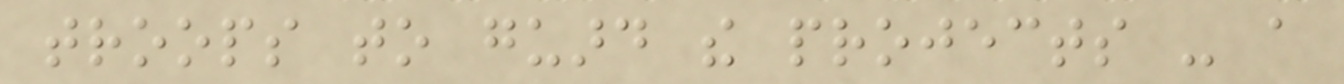troops to guard the projects - a
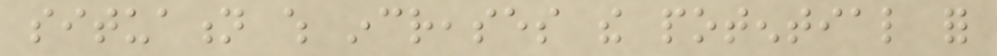situation which increases the potential for
